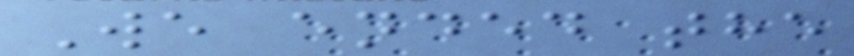We ended the
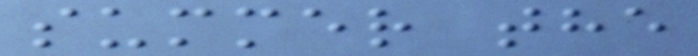summer the
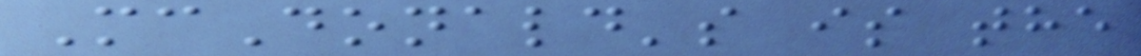McDonald's is the
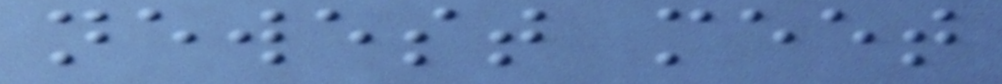newest meet
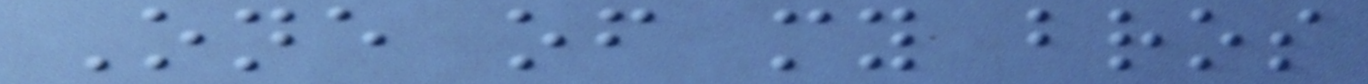One of my bros
